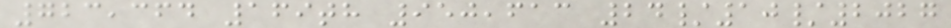723,364 169th 950,613 24/10/2027
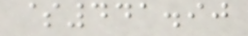$441.90
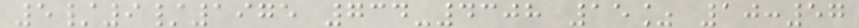5/9/1975 734-4308 15% 10:57
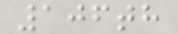106th
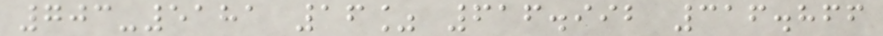703-5181 16% 616.992 316.866
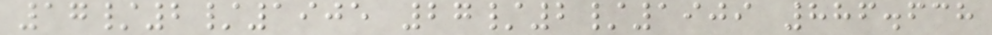17/2/1905 27/2/1909 886.638
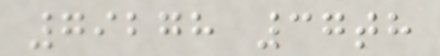79278 37th
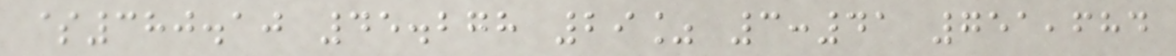$380.10 45.278 29% 3:41 751,684
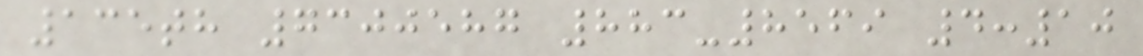135th 7300587 883-8569 4:10
